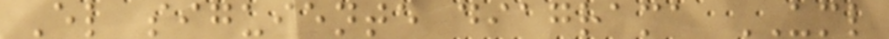El siguiente diagrama UML
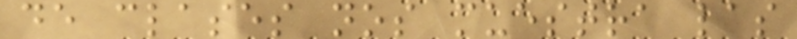de clases nos muestra las
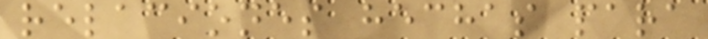relaciones hechas para
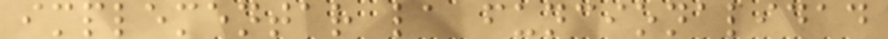implementar la funcionalidad
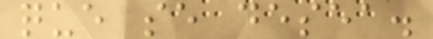que se desea.
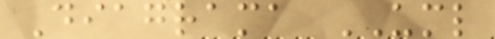Diagrama UML
